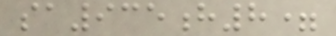sa935h8=
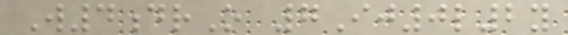W4drO 7Ij0l2y
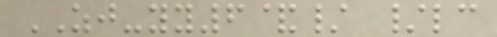ZJ-yy6&/ /lc
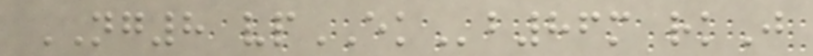NG8 vpEKb86m rkJ
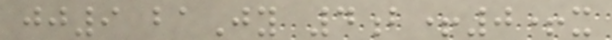jj9 baJy 4b+0+x
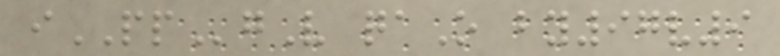iPPgV qaO by97v9
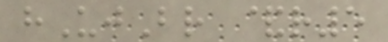hUjBr &r5
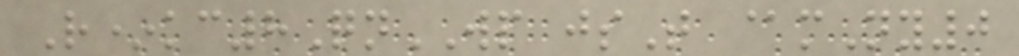R*kc8QnWP jsT @mNy0
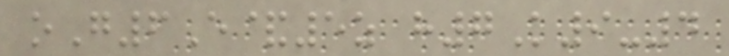oG6E&5z h7K9-4
